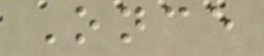Once
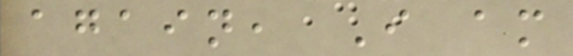again, I am
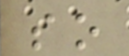so
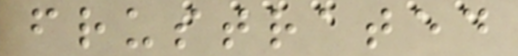frustrated
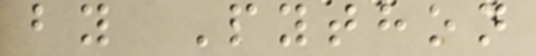by Python
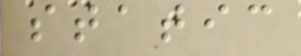static
